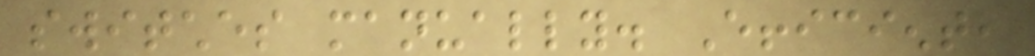switches manually. Efficient,
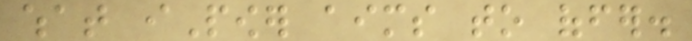what iPower aims to offer.
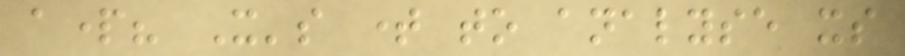apart? It's time to analyse its
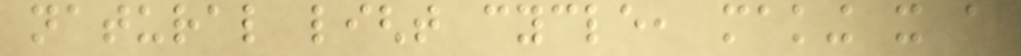natural light cycle, making it a
